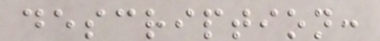description:
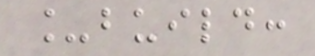_build:
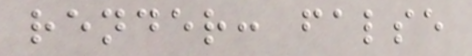render: false
